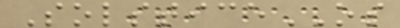SolsticeOS
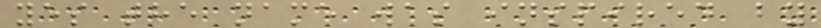yes the name was inspired by
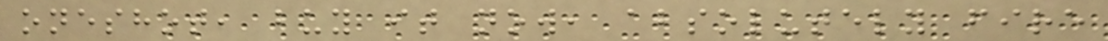oneshot, buy it now, absolutely fire
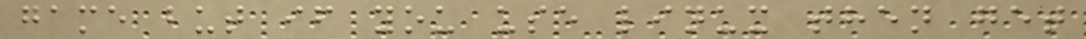game but if you use linux then get
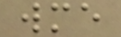wme
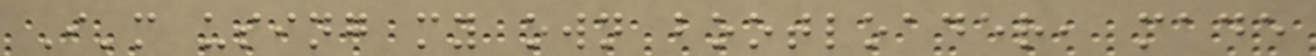I'm using my own bootloader, made
